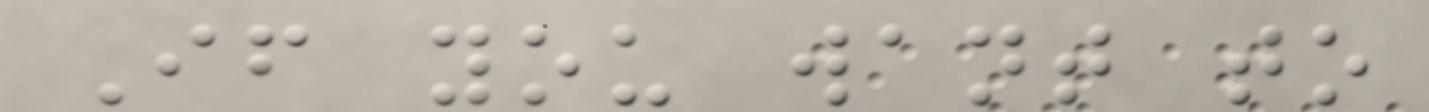If you want to
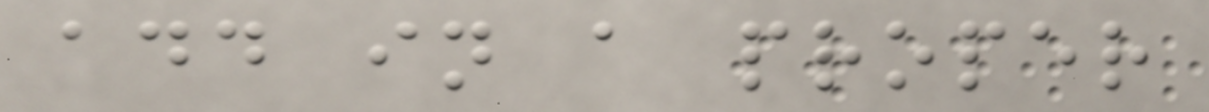add in a proper
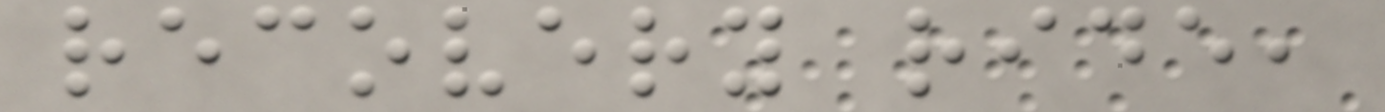recovery ride,
